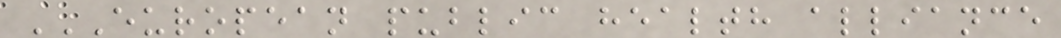EUROPEAN PUBLIC HEALTH ALLIANCE
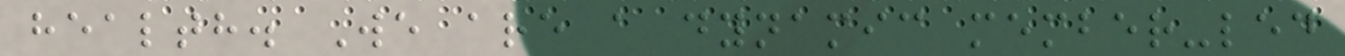health. We are a dynamic member-led
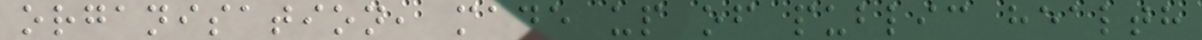organisation, made up of public health
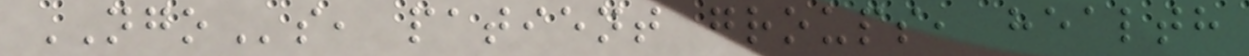NGOs, patient groups, health
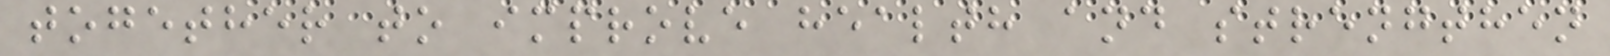together to improve health and strengthen
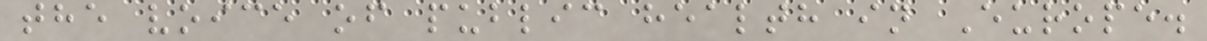the voice of public health in Europe.
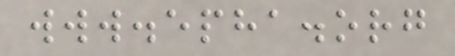www.epha.org
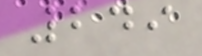249
